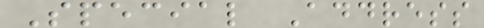Special Address
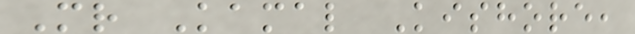Mr Kamal Kishore,
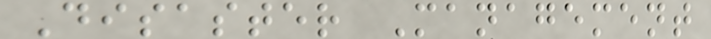Disaster Management
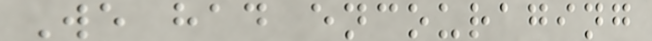We had encouraging
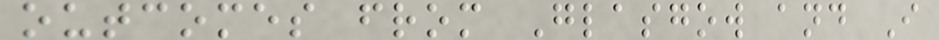outcomes from Glasgow and I
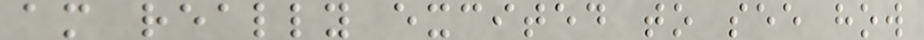am really excited to see how
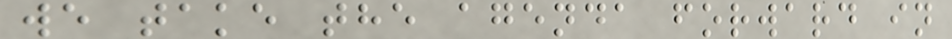we take the agenda forward in
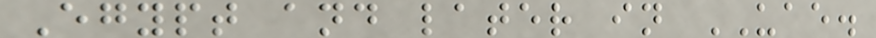Egypt and later in UAE.
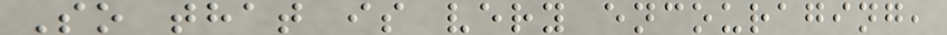So that is very encouraging,
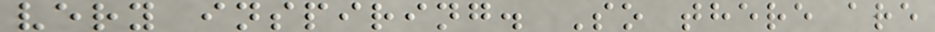very inspiring. So there are
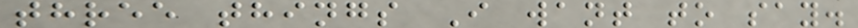three things I want to say.
